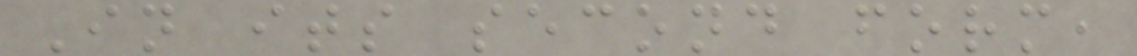In its second form,
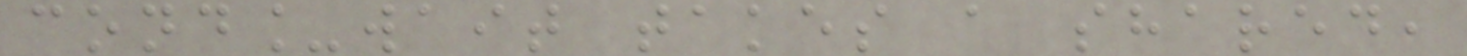cond_wait takes a shared,
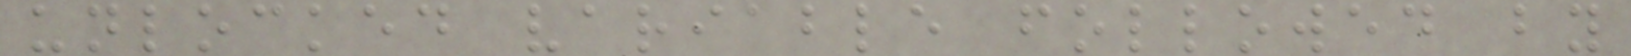unlocked variable followed by
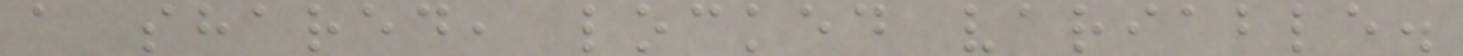a shared, locked variable.
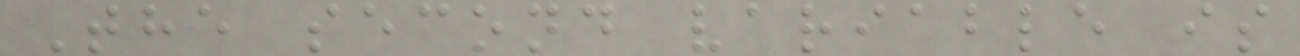The second variable is
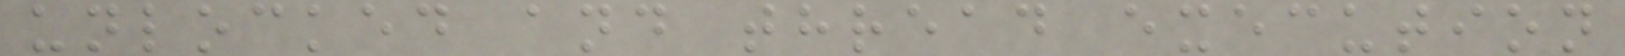unlocked and thread execution
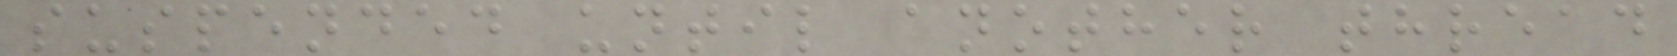suspended until another thread
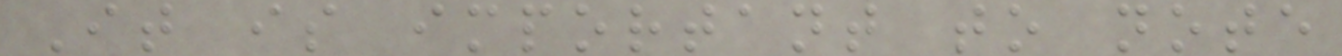It is important to note
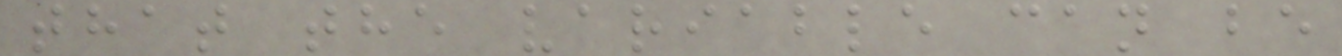that the variable can be
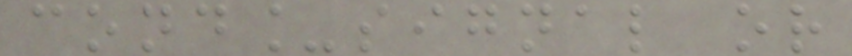cond_signal or
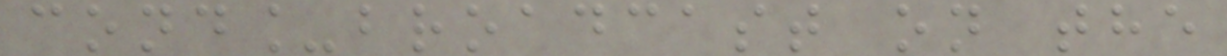cond_broadcast on the
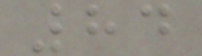84
